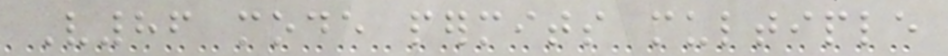V86 mode permits multiple
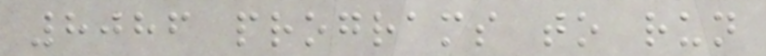8086 programs to run
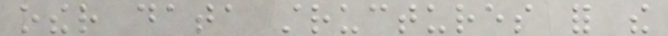other data structures for the
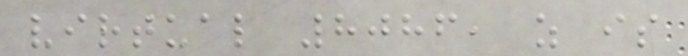virtual 8086, as is
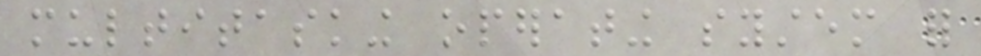multitasking operating system for
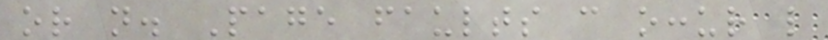or not. Page faults can occur like
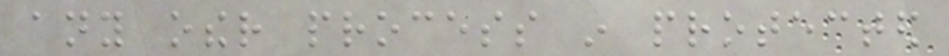any other process in protected
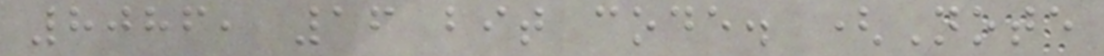8086, 16 bit code. (Note
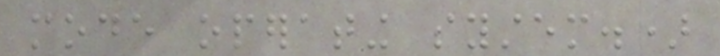mode operating system.)
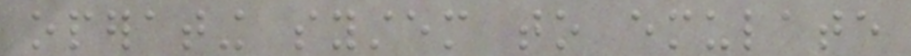operating system to emulate
